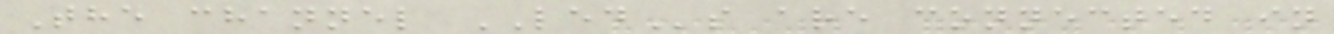The channel LEDs are connected in
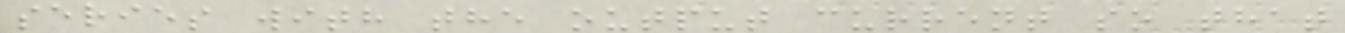series with the output current so that
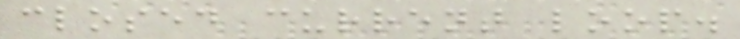closed current loop.
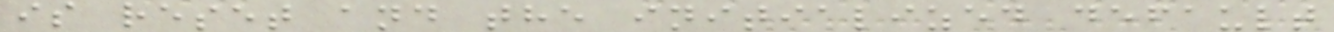is reset and the initialized default
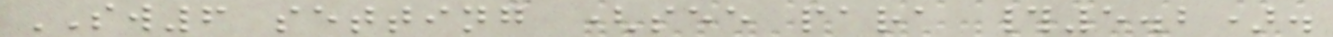SW6 setting (see para #5.2).
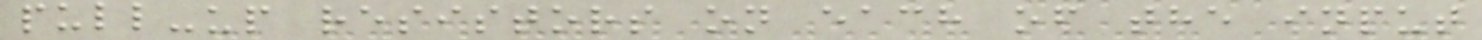pull-up resistors on each of the input
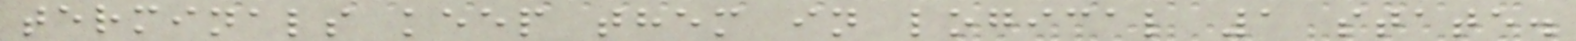terminals keep them in logical 1 state.
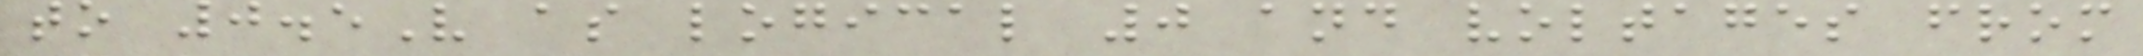to 0.5V as logical 0 and voltages from
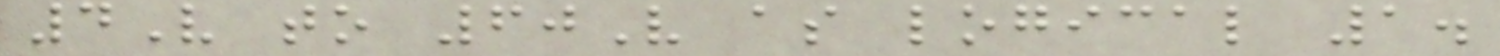4V to 60V as logical 1.
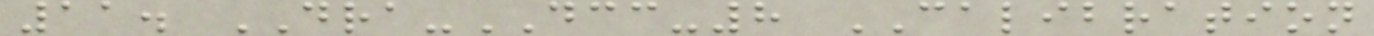11. DRA-DCC-8 CALIBRATION
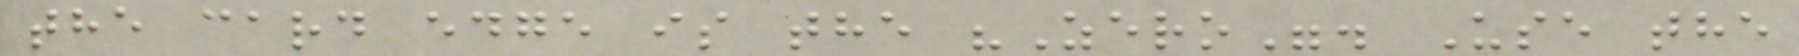the card edge is the "Zero". Use the
